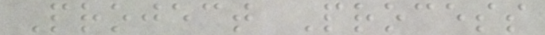Project Process
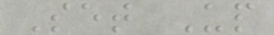Set Up
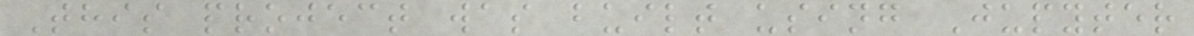This project was built using Jupyter
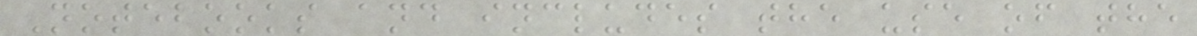Notebooks and includes the use of the
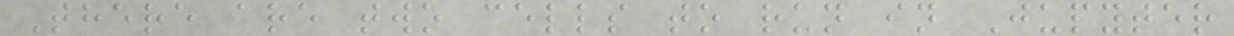There are two cells to run in Jupyter
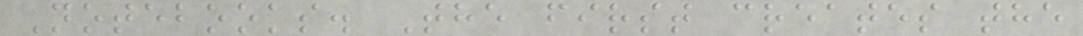Notebooks. The first creates the
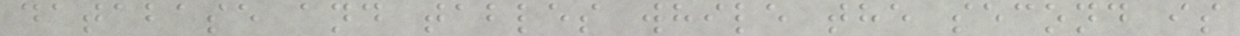database and tables while the second is
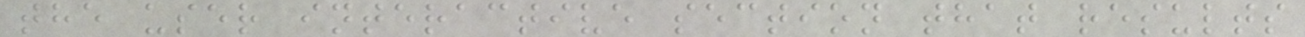the user interactive section that results
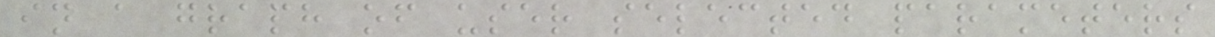in a graph of user selected parameters
